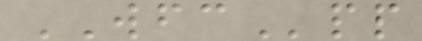WFCpp
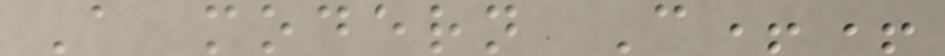A modern C++
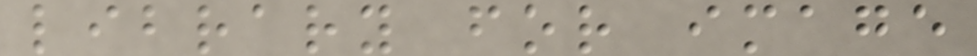library for image
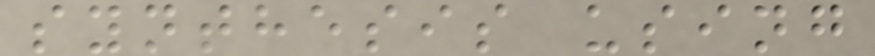synthesis using
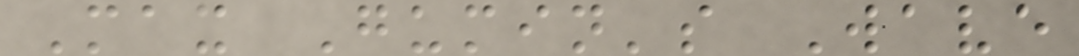Max Gumin's Wave
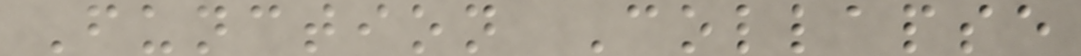Function Collapse
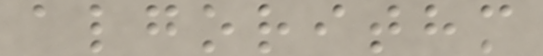algorithm
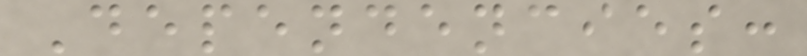Dependencies:
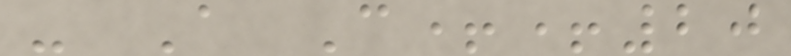- A C++20
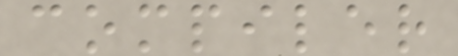compiler
